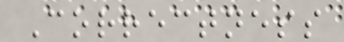Correctness
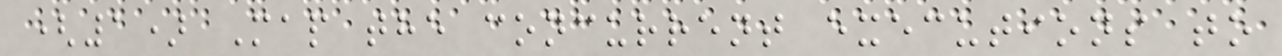(1) Map the concurrent executions to
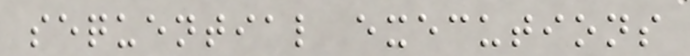sequential executions
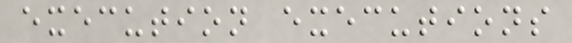execution executions
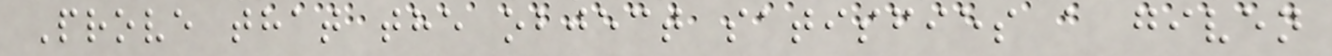Prove that the object satisfies a given
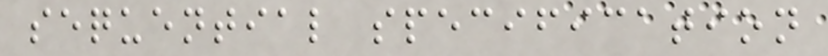sequential specification
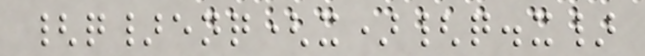{q}enq(x){q.x}
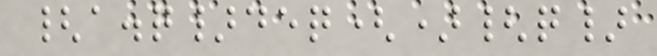{a.q}deq(){q}
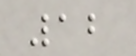12
